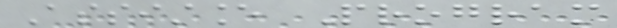Assistance Program
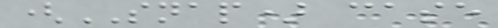(SNAP) case
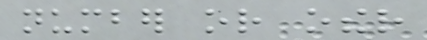number or other
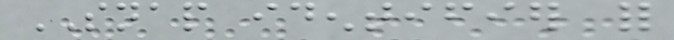SNAP identifier for
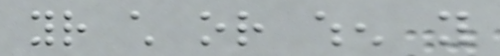your child or when you
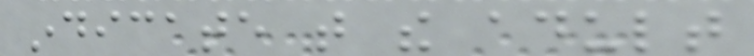indicate that the adult
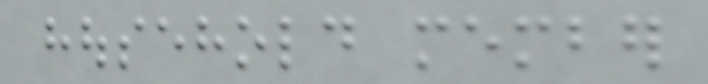household member
